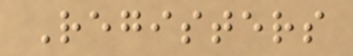Registers
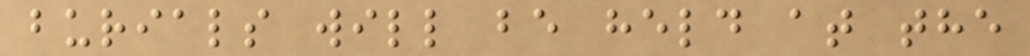burials will be held at the
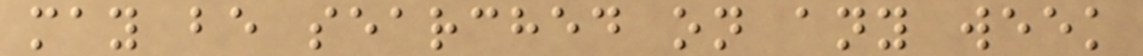may be searched on any week
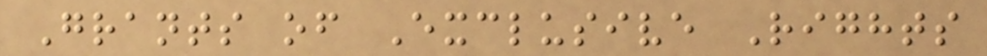Grants of Exclusive Rights
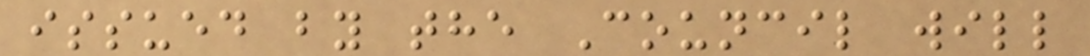issued by the Council will
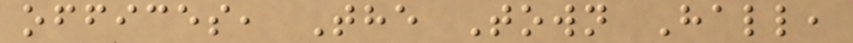offices, The Town Hall,
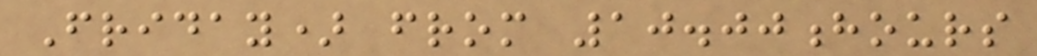Friday) from 10.00hours
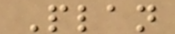Plan
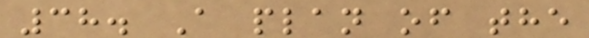38. A plan of the
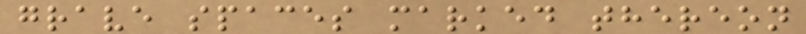grave spaces marked thereon
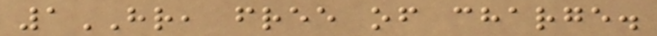1HR, free of charge.
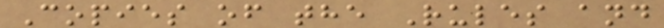Copies of the Rules and
